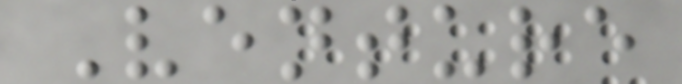Venture
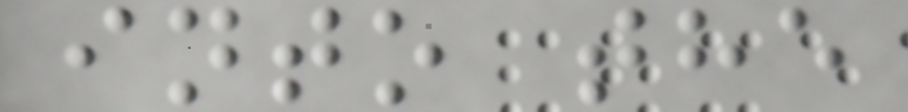into the
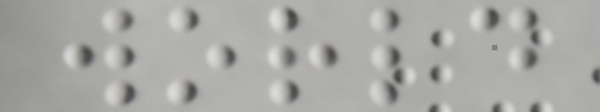world
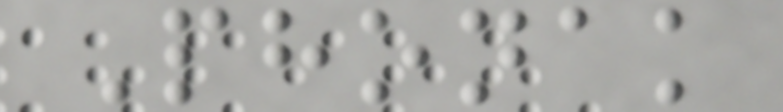Phonak
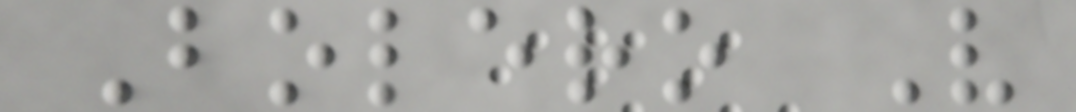Bolero V
